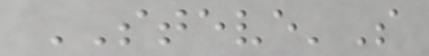STEVE'S
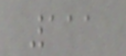111
